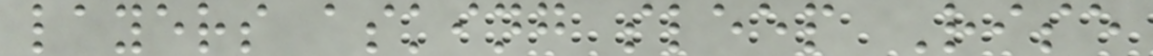layers asking sleep Rise
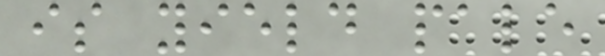is yield pale
